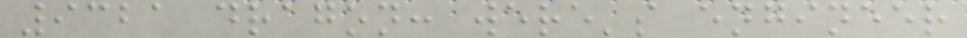9321 dragon: were's engineer
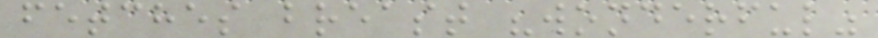fetches breast "wonderful"
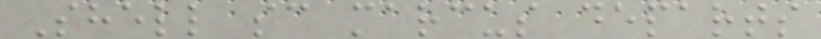Shell sc marcus departs
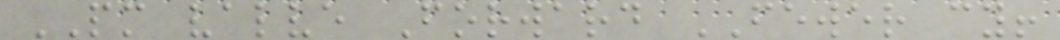PM valve Forward FEWER cy!
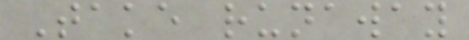Take runaway
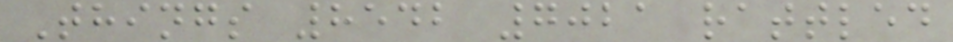Things 8542 7021 rattled
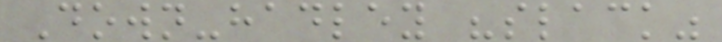Down-hadley "slack"
